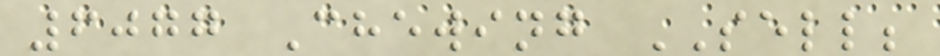6077 Chewing SELL;
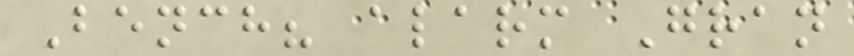Bench? alarm Gran
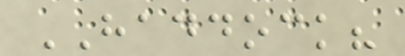HADDOCK?
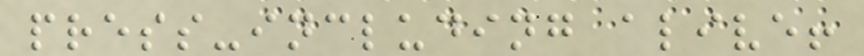press-including alive!
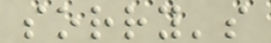sorry's
